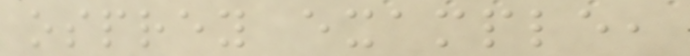osprey example,
